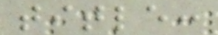title:
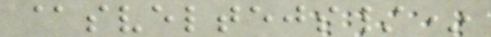@sveltejs/*
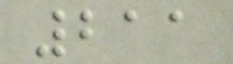211
